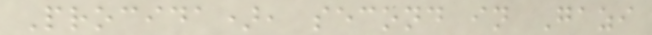Procida), second in Gazi
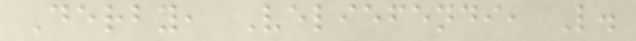Derby, Veliefendi, L.
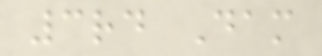3rd Dam
